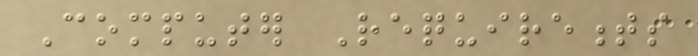Computer Requirements
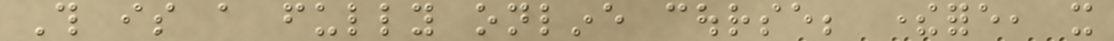This is a fully online course; therefore, it
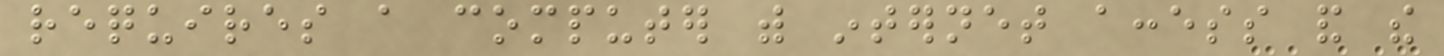requires a computer with internet access and the
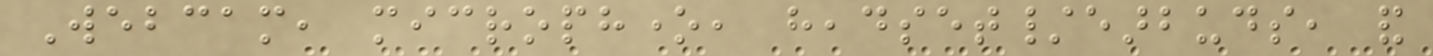Webcam, microphone, headset/earbuds, and
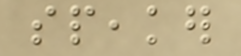speaker
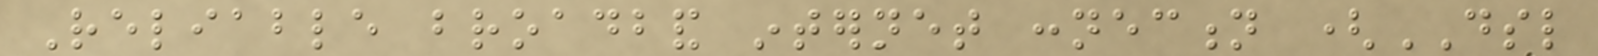Reliable broadband internet connection (DSL
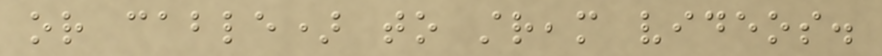or cable) to stream videos.
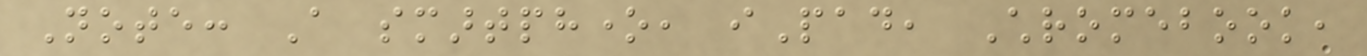Note: A smartphone, iPad, Chromebook,
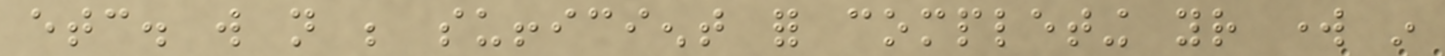etc. will not be sufficient for completing your work in
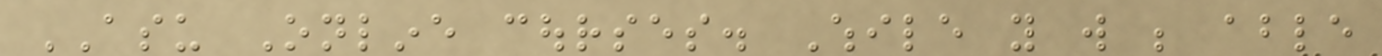ASU Online courses. While you will be able
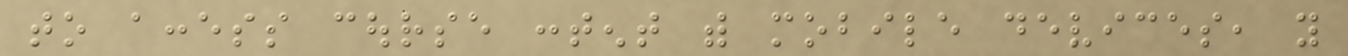to access course content with mobile devices, you
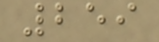259
